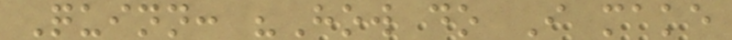Quinn: "How do I make
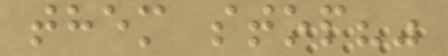them stop?"
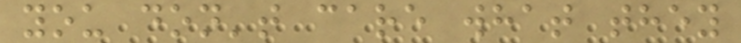you don't care what they
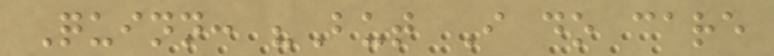Quinn: "But I do care
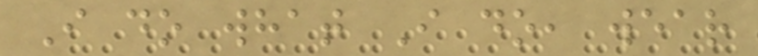I do what I do, wear
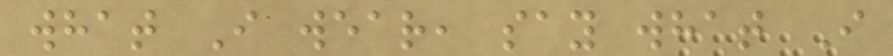what I wear, say what I
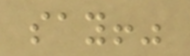say!"
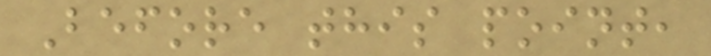Before this point,
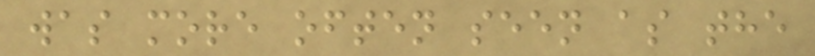was more often seen as the
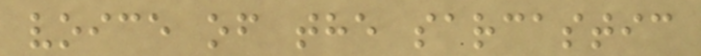voice of the sarcastic
